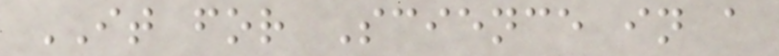IT for Science in a
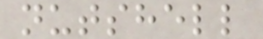nutshell
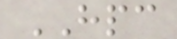HPC
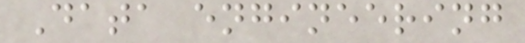Data engineering
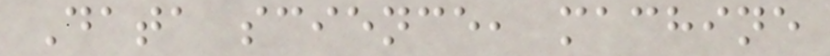Data science, machine
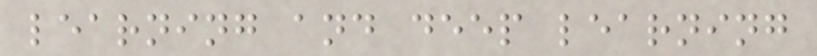learning and deep learning
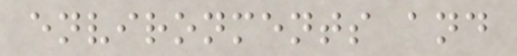environments and
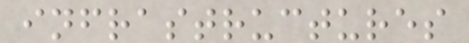infrastructures
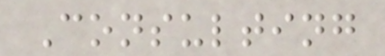Consulting
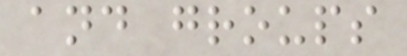and groups
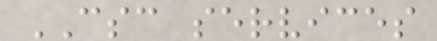CSC services
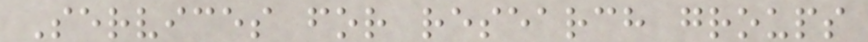Services for research groups
